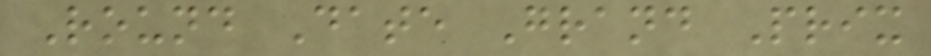Round Date Grand Prix
